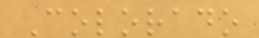Colorado
